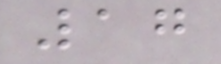17
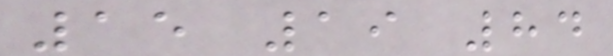15 19 84
